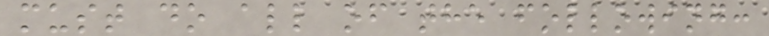must do all of the following:
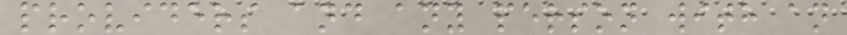providers and any person with an
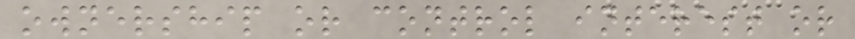ownership or control interest or
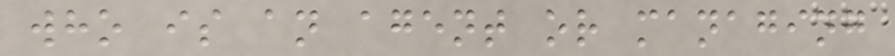who is an agent or managing
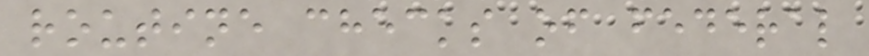routine checks of federal
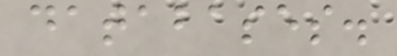databases.
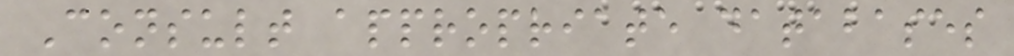Consult appropriate databases
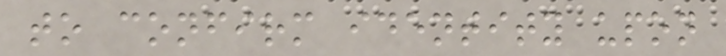to confirm identity upon
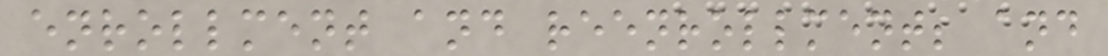enrollment and reenrollment; and
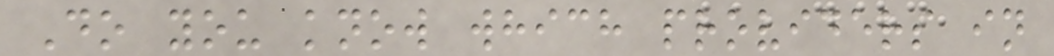Do you know which providers in
